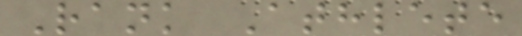Rank Athlete
